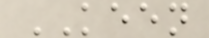KEEN
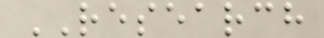RESEARCH
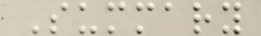Summary
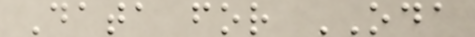Data for ODA
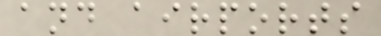and airports
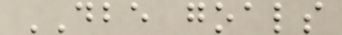DBE goals
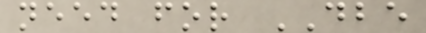need for DBE
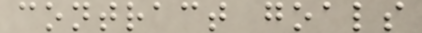contract goals
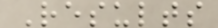Results
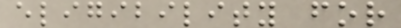eligibility for
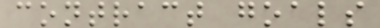contract goals
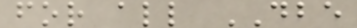for all DBE
